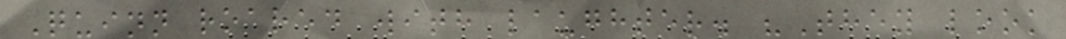Quinn roared with laughter. "They look
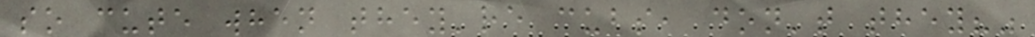so cute when they're cubs, don't they?"
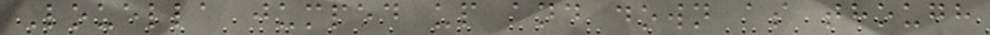Louella jumped up and down as though
